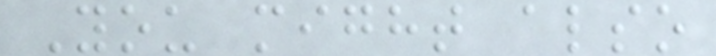You might also
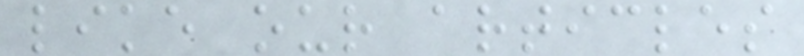like our articles
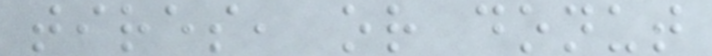tires, or donut
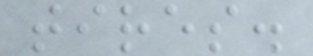tires.
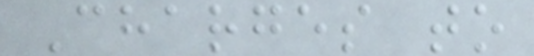Charges to
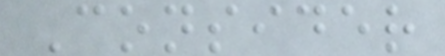Consider
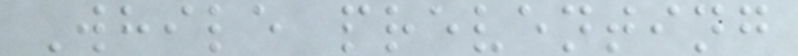While preventing
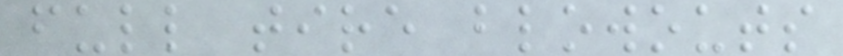full tire blowouts
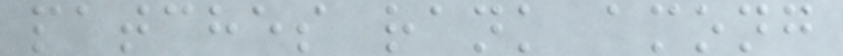patches rank among
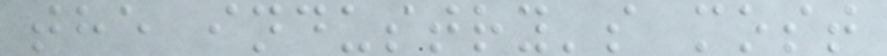the industry's most
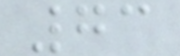73
